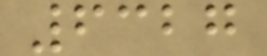6327
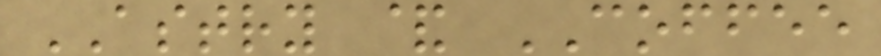ASTRY & COFFEE
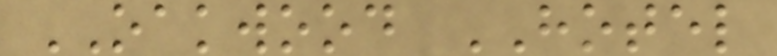OAKWOOD HOTEL
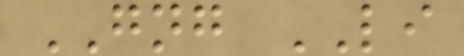GNG LI
